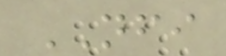NFI
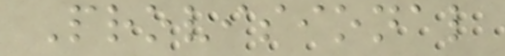Provisional
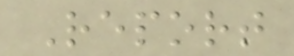Report
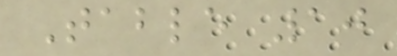Table 10
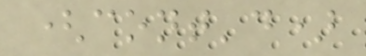(cont'd)
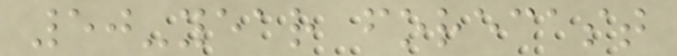50-year forecast
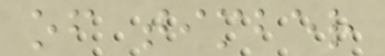of timber
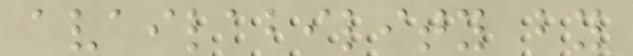availability by
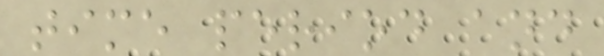time period and
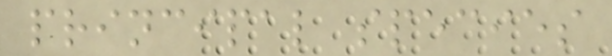principal species
